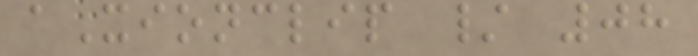aXionclip / 08
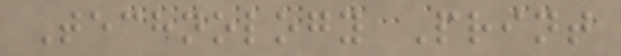Technology Print
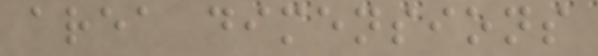area dimensions
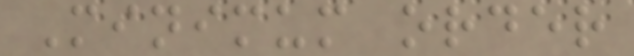Minimum order
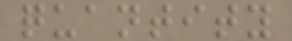quantity
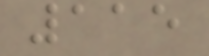115
